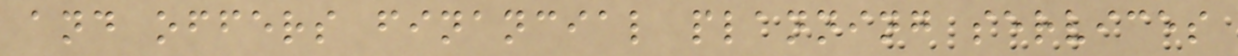and offers financial planning services
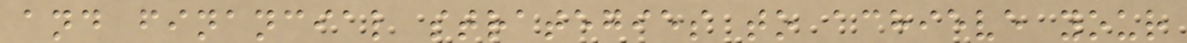and financial strategies to achieve your
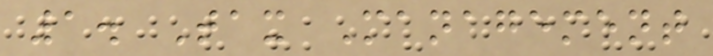1. Tax Management
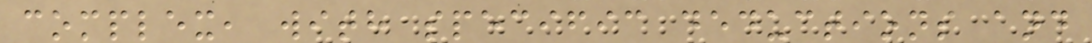complex, with specific deductions and
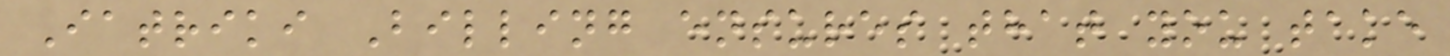Iatriki Billing ensures that you take
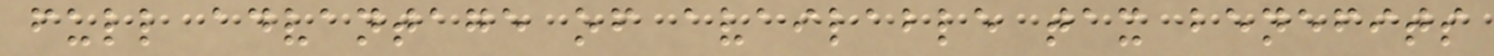full advantage of available tax benefits
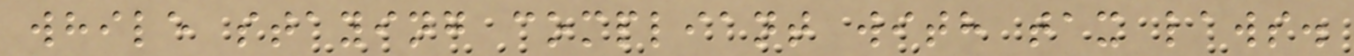while staying compliant with tax laws.
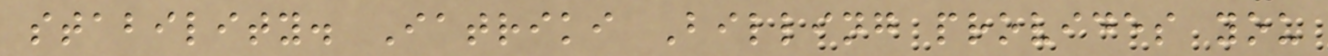stability. Iatriki Billing provides you
